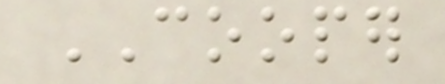COOPER
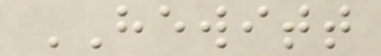HEWITT
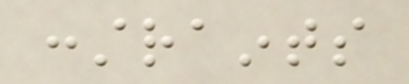constraints
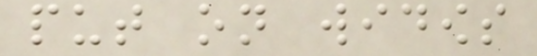put on widows
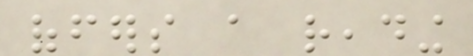offers a reading
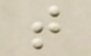that
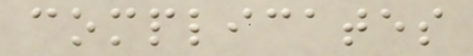complicates
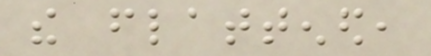the flattened,
